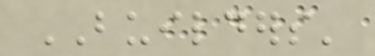BUILDERS'
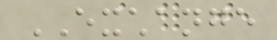EXCHANGE
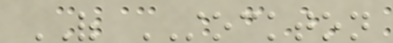OF STOCKTON
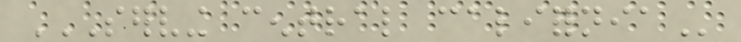SERVING CENTRAL CALIFORNIA
